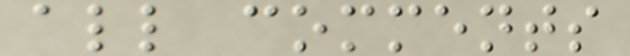all comments
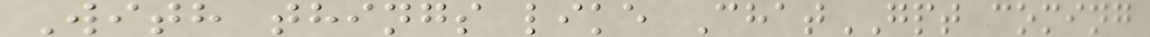With things like ChatGPT coming
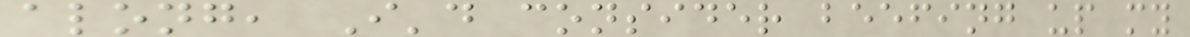along, I'd consider beefing up my
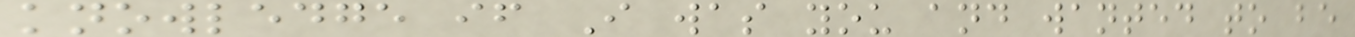knowledge if I was you and wanted to be
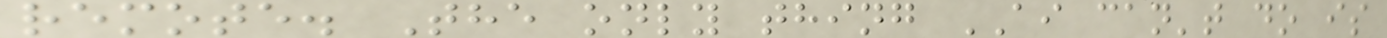remote. The only thing AI can't do is
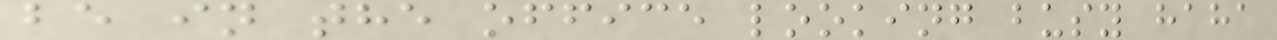be in the office looking busy haha
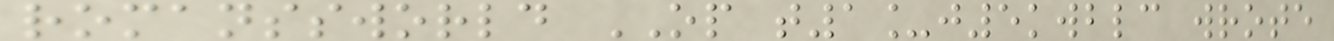romanssworld OP t1_j5kwblc wrote
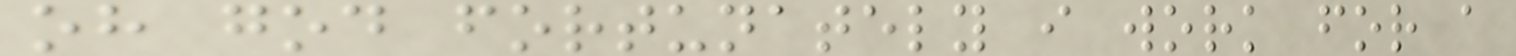oh god fortunately i work for a
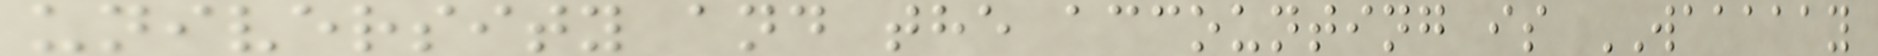university and the accounting is WAAAAAY
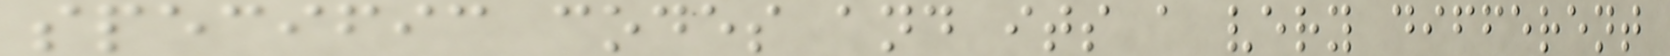specific codes and its a very different
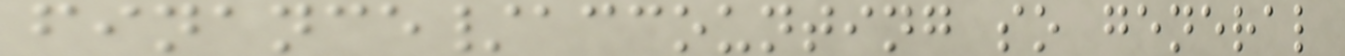finance/accounting so general
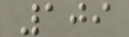109
